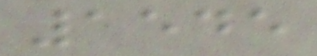1545
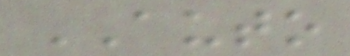AUTO
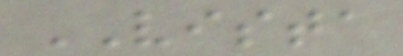VISTA
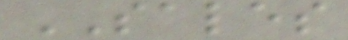SALES
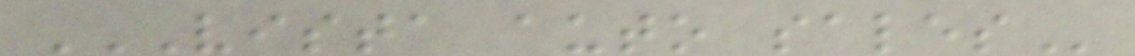VISTA AUTO SALES
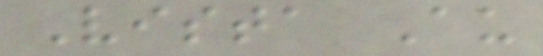Vista Au
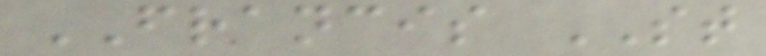FRANCIS ST
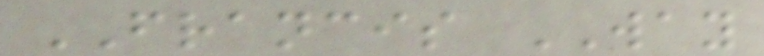FRANCIS WAY
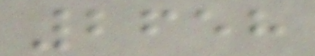2658
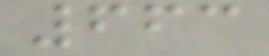663
